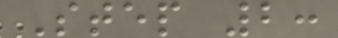Step 2:
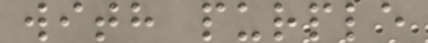with purple
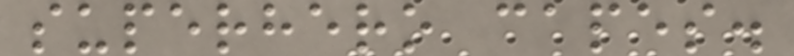superhero capes.
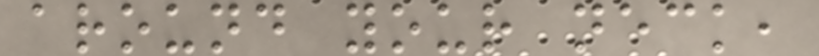around your neck,
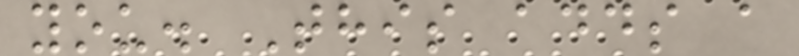you. This adds a
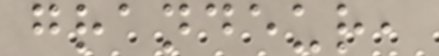grandeur,
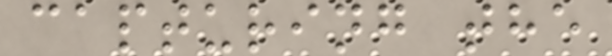capturing the
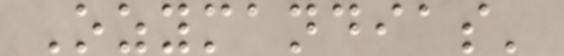Ozymandias'
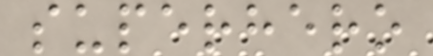superhero
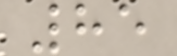85
